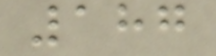187
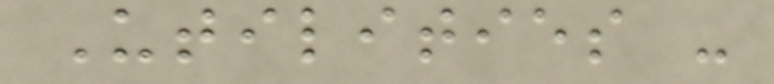Utilities -
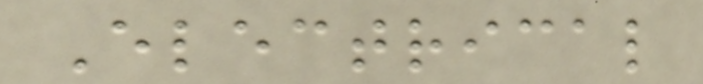Electrical
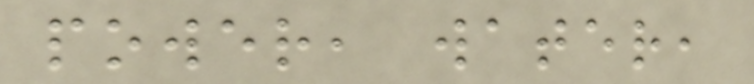power, water,
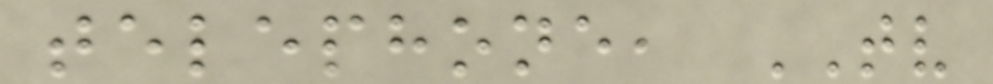telephone, TV
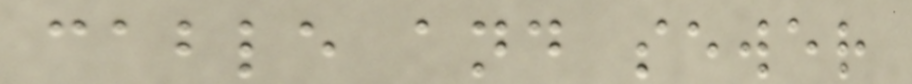cable and sewer
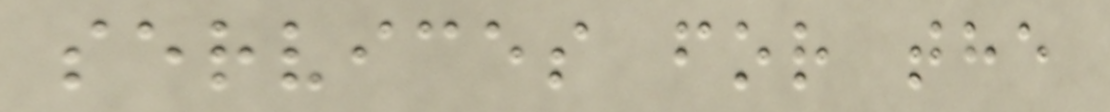services for the
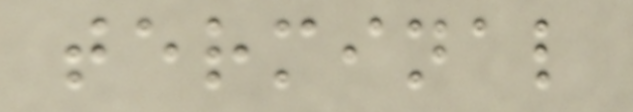terminal
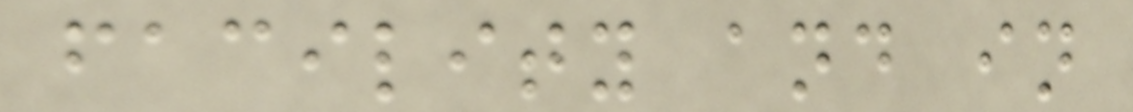facility and in
